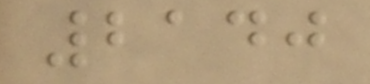2140
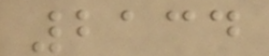2134
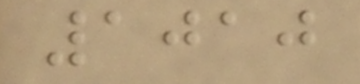1010
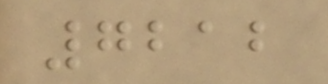7212
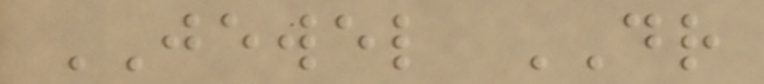JEWEL DR
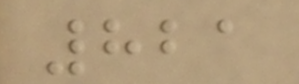821
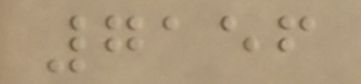7156
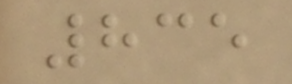835
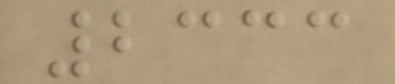2333
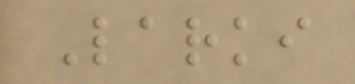Larki
